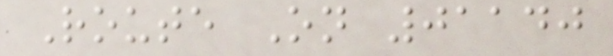Route On 01140
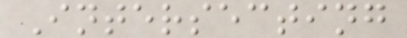Intersecting
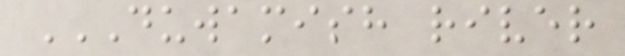DUWAMISH RIVER
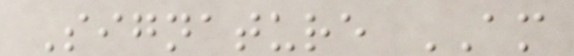Signature AM
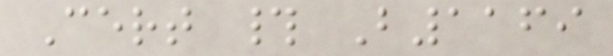Cert # B1169
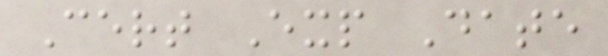Cert Exp Date
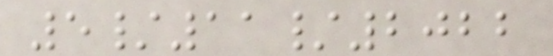5/11/2022
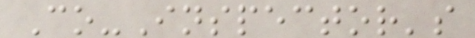Co-Inspector's
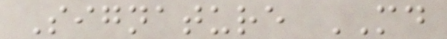Signature MD
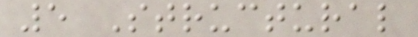5 Structural
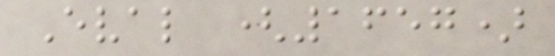Eval (1657)
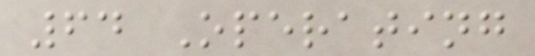64 Operating
